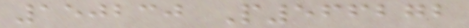150230 P566272
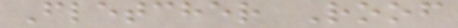Fletcher Roof
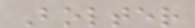Bolter
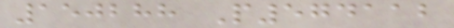150288 P574112
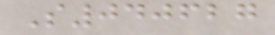S040627
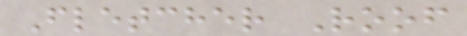Fletcher Roof
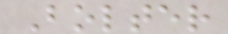Bolter
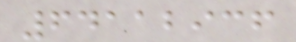64112936
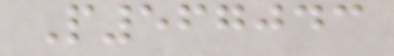P567043
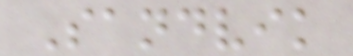Sandvik
